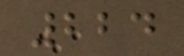224
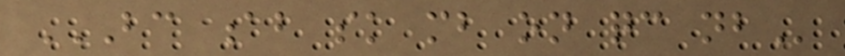BC AB SK MB ON QC NB
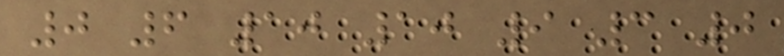0 6 10 10 9 3 0
